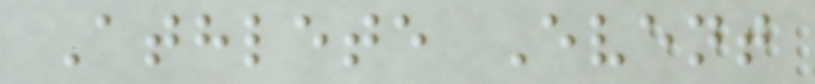Athlete Event
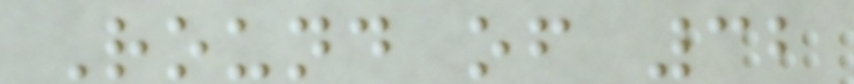Round of 32
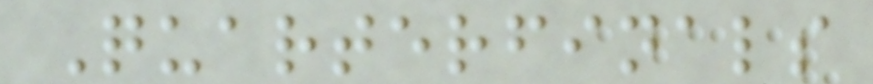Quarterfinals
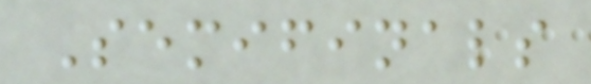Semifinals
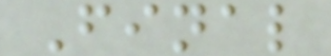Final
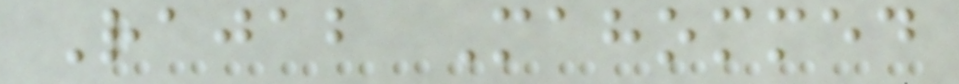Rajab Mahommed
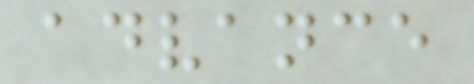advance
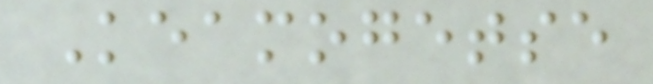Keamogetse
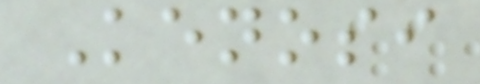Kenosi
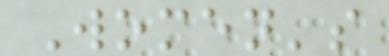Women's
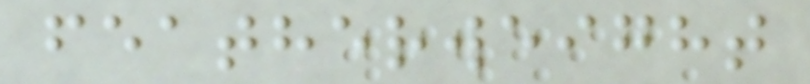featherweight
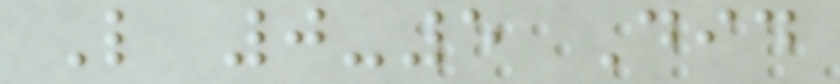L 0-5 Did
